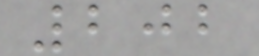202
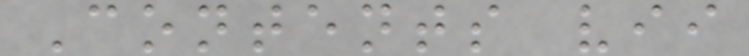Contents vii
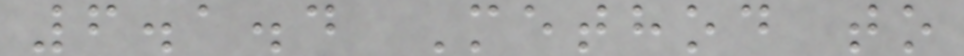6.1.4 Method to
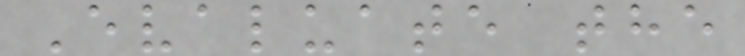Evaluate the
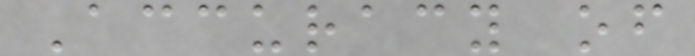Accuracy of
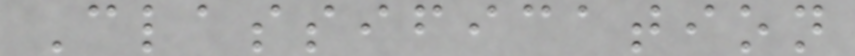Classification
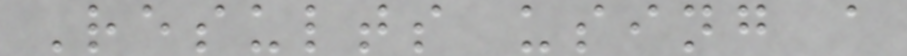Results using a
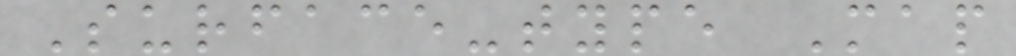Surface-type Map
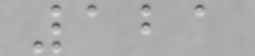121
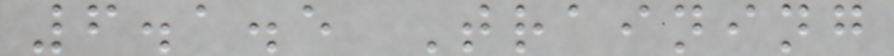6.1.5 Training
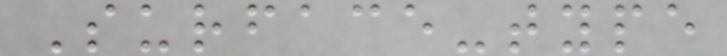Surface-type
